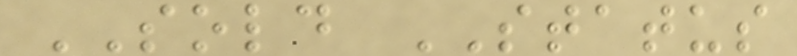SOLD STATUS
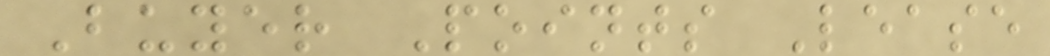Buyer Points Lease
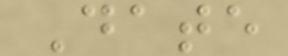Date
